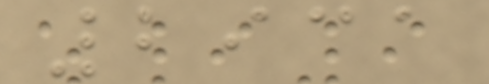2931
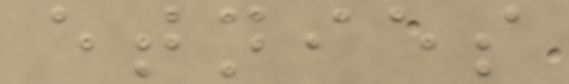etnies
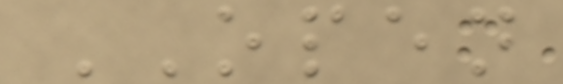OPEN
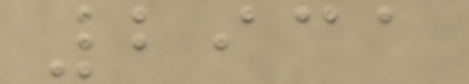2931
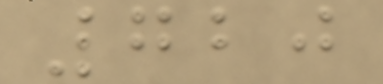720
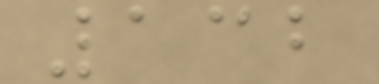132
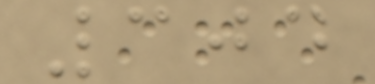304
